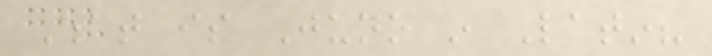What is Juno in Latin?
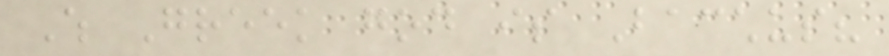Which Greek god is Bacchus?
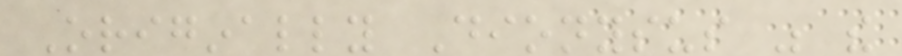Originally Dionysus was the
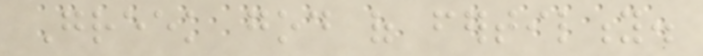Greek god of fertility.
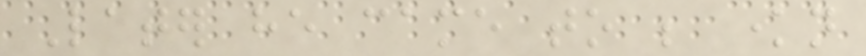Later he came to be known
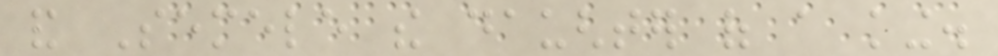and Semele the daughter of a king.
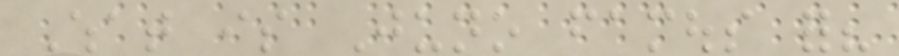What is Juno famous for?
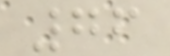76
